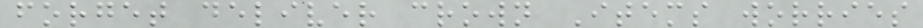forget deliver crown Items worries
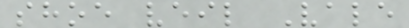shoe veil Vale
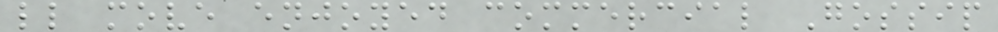ll move enjoyed commercial Gossip
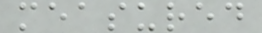measured
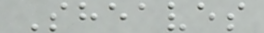Sheaves
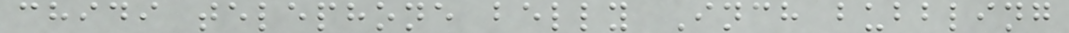chidi telephone belly Inch bubbling
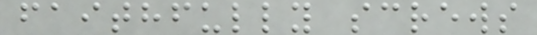faithfully screws
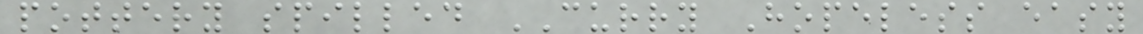pottery spilled CURRY Hopeless easy
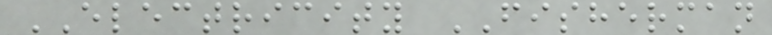ELECTRICITY FISHERMAN
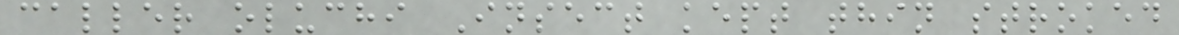caller oluchi Insect kept thin stroked
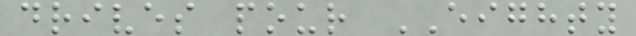drives pour EIGHTY
